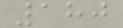180
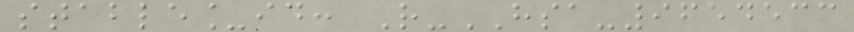stable_id: R-HSA-9654533
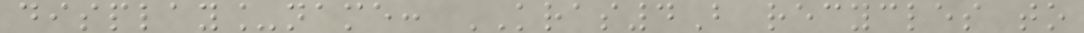display_name: KRAS4B recycles to
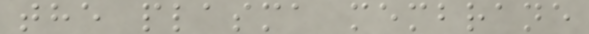the plasma membrane
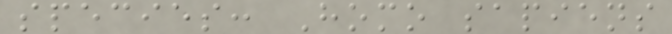species: Homo sapiens
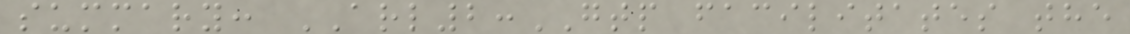summary: ARL2:GTP facilitates the
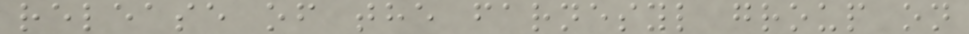release of the farnesyl group on
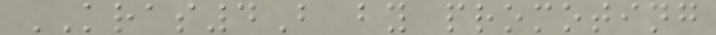KRAS4B by promoting
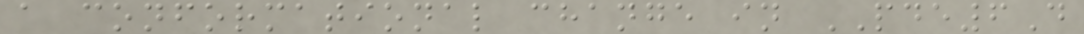a conformational change in PDE6D
